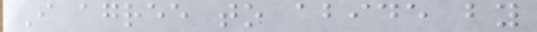I agree to abide by
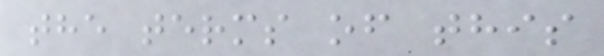the terms of this
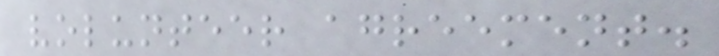volunteer agreement.
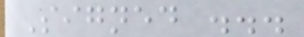Signed ...
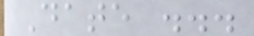Date ...
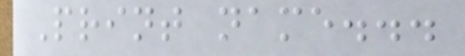Print name...
